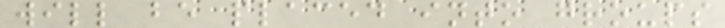will be placed into groups
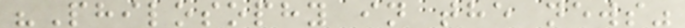"Philosophy in the news"
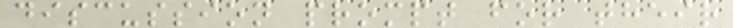discussion prompt for their
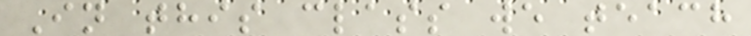In this class we teach
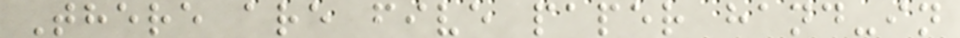There are five paper hand-in
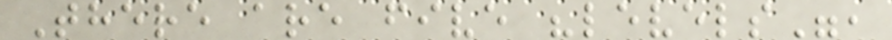There are five "levels",
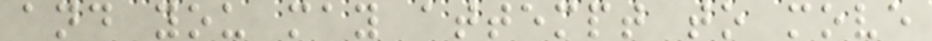and you may attempt to move
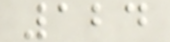124
